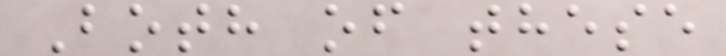Both of these
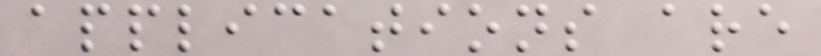applications are
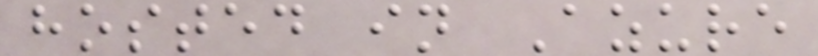hosted in Azure
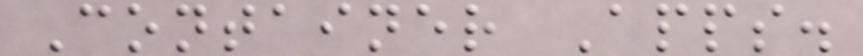Container Apps.
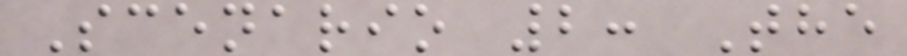Scenario 2: The
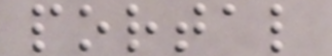portal
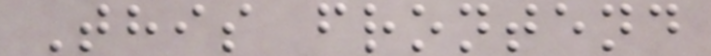This frontend
